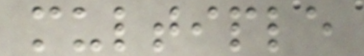multiple
